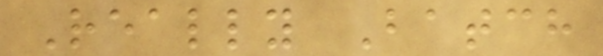Really Batch
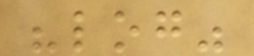"log"
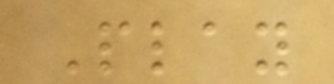Play
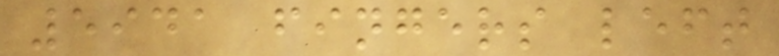5941 fingers left
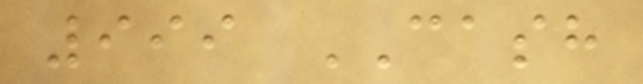999 CASH
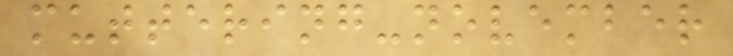muttering-november
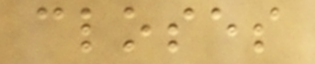closes
